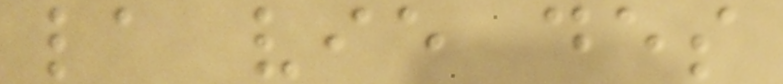la vie des
